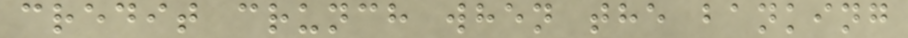credit crunch when the banking
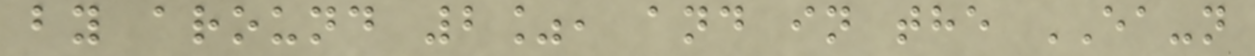by around 2%, and in the EA-n
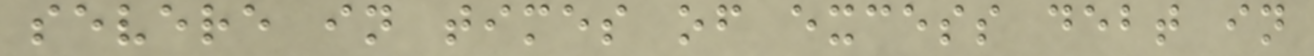severe in times of excess debt in
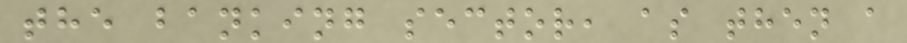the banking sector, as then a
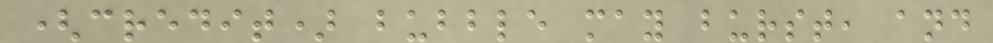(credit) bubble may burst, and
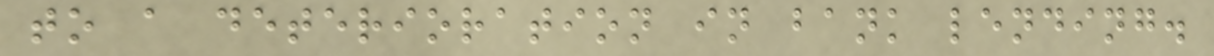to a deterioration in bank lending.
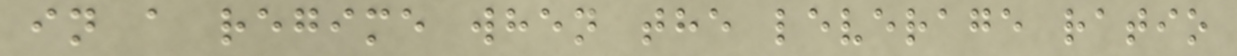in a regime when the leverage ratio
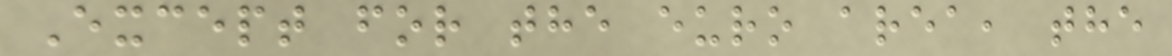Except for the euro area, the
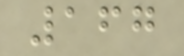167
